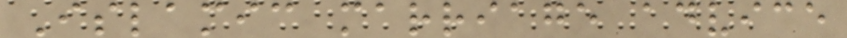Islamic marriage advice
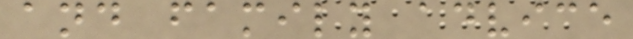and family advice
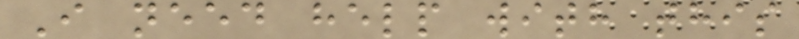I need help with this
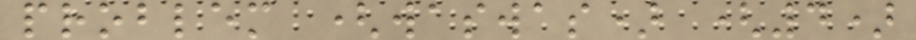problem (waswas) (4)
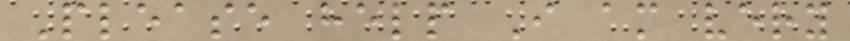Please help I am very
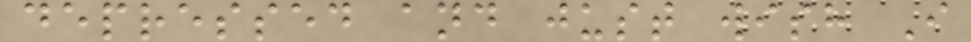depressed and just wish I
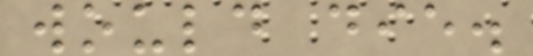would die.
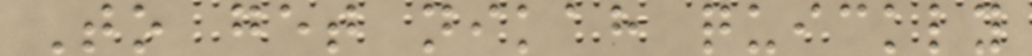To get nikah quickly
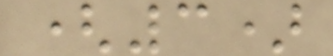(3)
